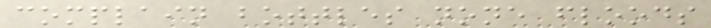complain bottles none floods
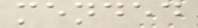mended
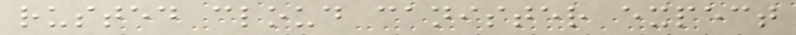rusted cloud canister expect
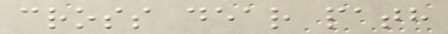cross dear path
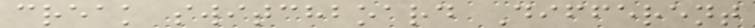creak switchboard Different
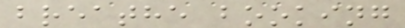breathe booking
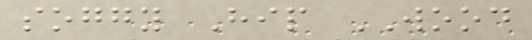soggy Hip WOOD
